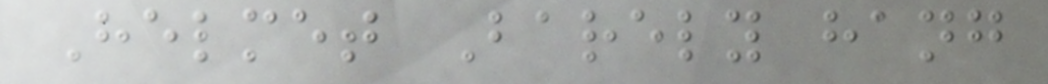Helmet Barely hang
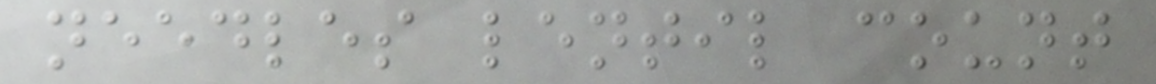needles lentil count
